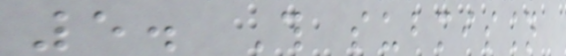5. This submission
